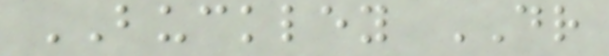BUCKLEY DR
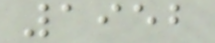1952
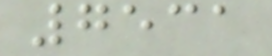7531
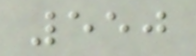550
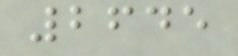2645
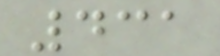431
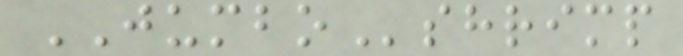JUMBOshrimp
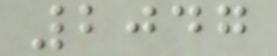2047
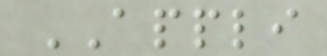APPLI
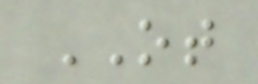OT
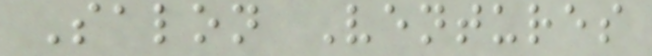Salon Ventures
